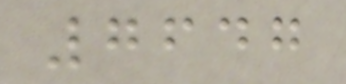7647
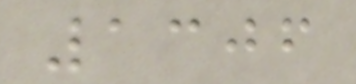1306
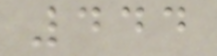444
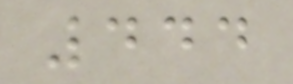444
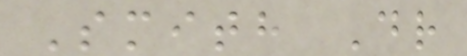Smith Dr
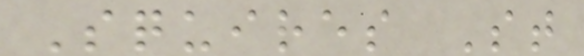Squires St
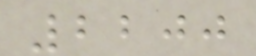2200
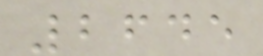2645
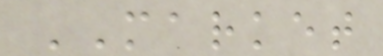MARKET
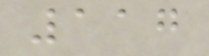117
